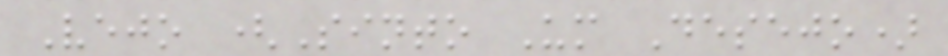Vejo (Sinto Um Desejo)
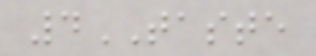4TASTE
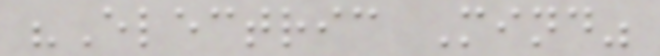"Electric Mind"
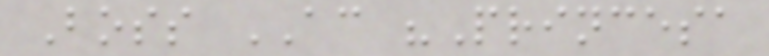Boss AC "Princesa
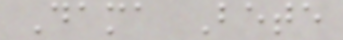Dama Bete
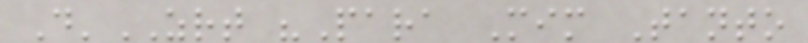D'ZRT "Para Mim Tanto
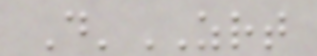D'ZRT
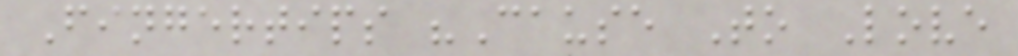Fingertips "Cause To Love
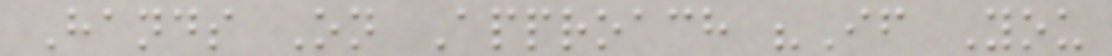Hands On Approach "If You
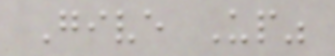Give Up"
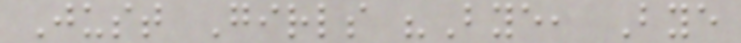Just Girls "Bye, Bye
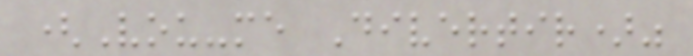(Vou-me Divertir)"
